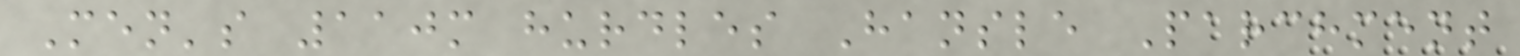Men's 110m hurdles Hansle Parchment
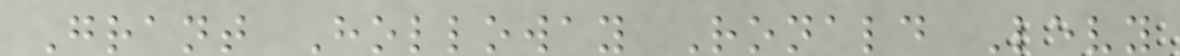Grant Holloway Ronald Levy
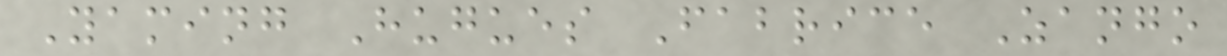Yaming Hugues Fabrice Zango
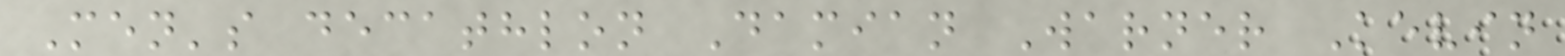Men's decathlon Damian Warner Kevin
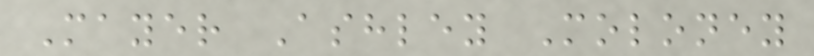Mayer Ashley Moloney
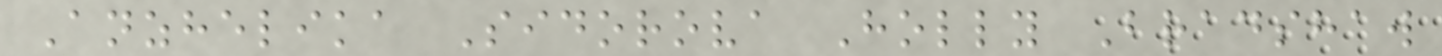Anzhelika Sidorova Holly Bradshaw
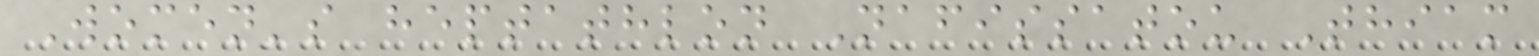Women's heptathlon Nafissatou Thiam
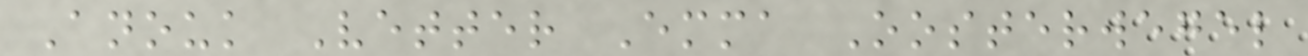Anouk Vetter Emma Oosterwegel
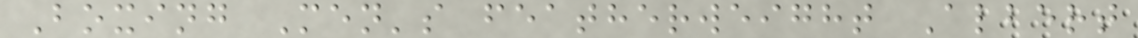Boxing Men's featherweight Albert
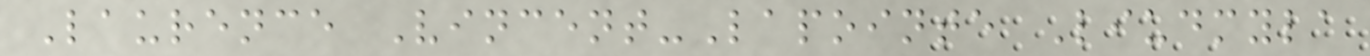Laurence Vincent-Lapointe Liudmyla
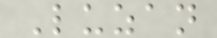Luzan
